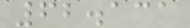62.131
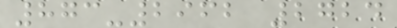873-2962 2724
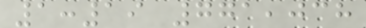1:19 771,038
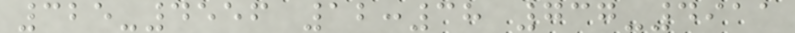325-4556 12:38 737-4911
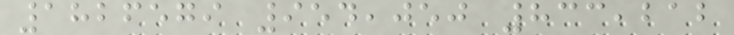1826579 954,050 833,212
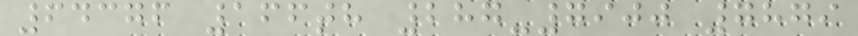64376 166th 287-7900 7879
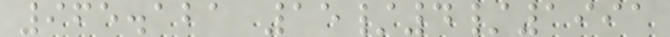965.121 15/4/1991
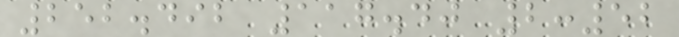252.492 117.40 2:52
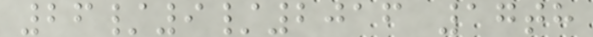26/9/2016 17th
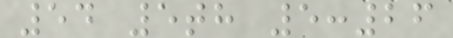54 5th 5:26
